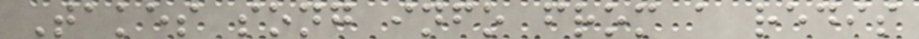Takes song info from a redis
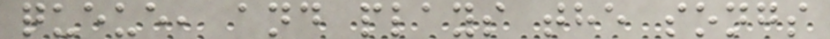queue, and plays the songs
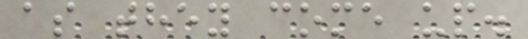as they come up.
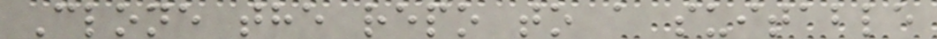Clone the repo to a suitable
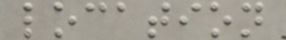location
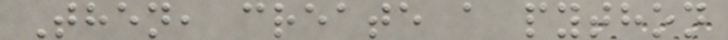Then, create a python
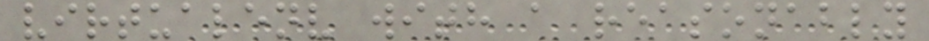virtualenv with a reasonably
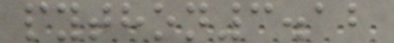python3.12
